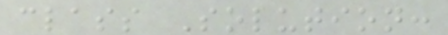class Solution:
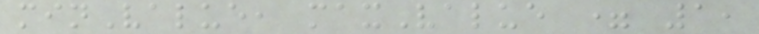minValue, maxValue = 1,
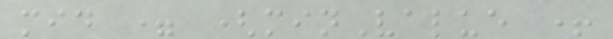mid = (minValue +
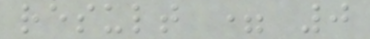result = 0
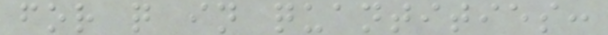for q in quantities:
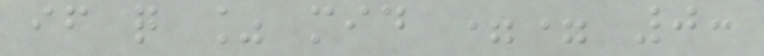if q % mid == 0:
